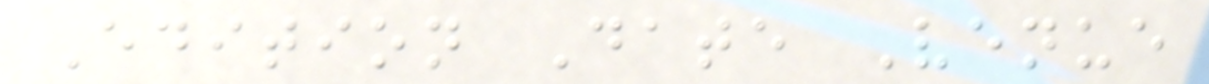Edition Date Venue
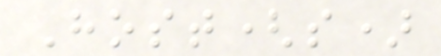Host(s)
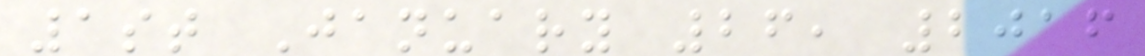1st January 26, 2016
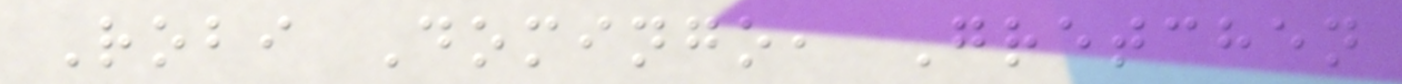Robi Domingo, Gretchen
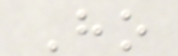Ho
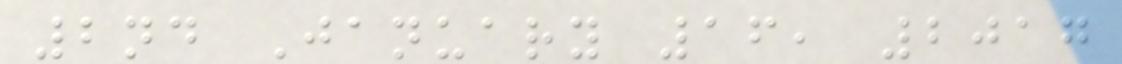2nd January 16, 2017
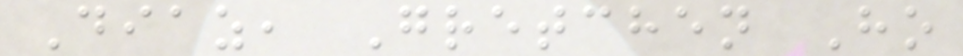Diaz, Gretchen Ho
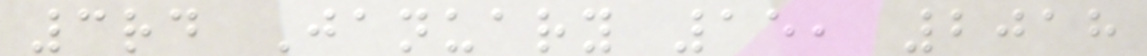3rd January 15, 2018
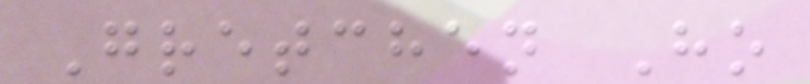Gretchen Ho
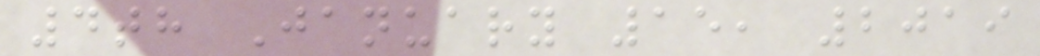4th January 15, 2019
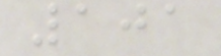101
